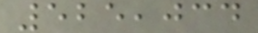525,034
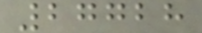27728
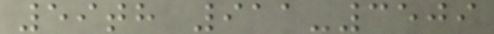59th 911-3509
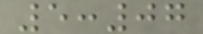5:07
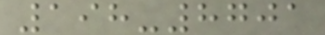198-8701
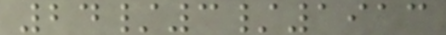24/3/1913
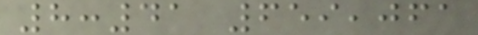8:41 659,061
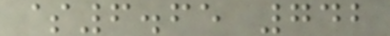$6.65 742
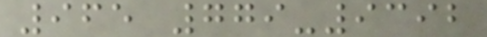965 779-9392
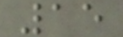15
